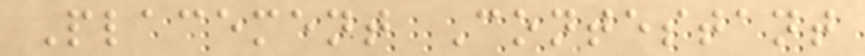Placement Contestant
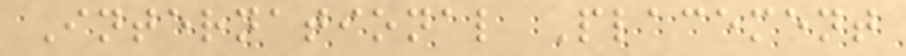International Placement
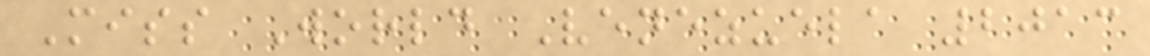Miss World Venezuela 2013
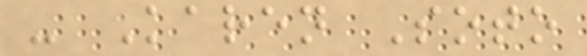- Karen Soto
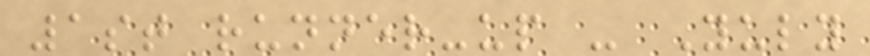1st runner-up - Yuly
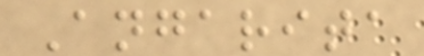Angarita
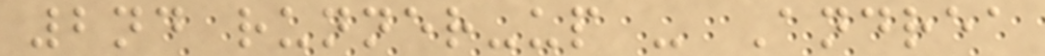2nd runner-up - Andrea
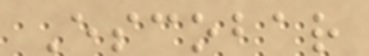Escobar
